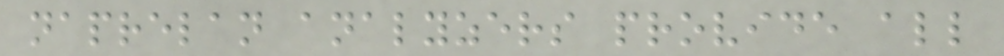naprelan analyzers provide all
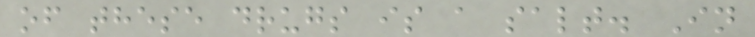of these drugs is a salt. In
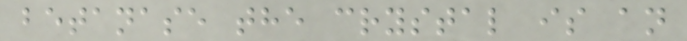betanase the crystal is an
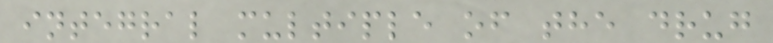integral multiple of the drug
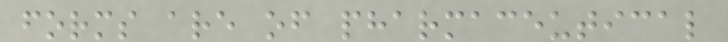forms are of pharmaceutical
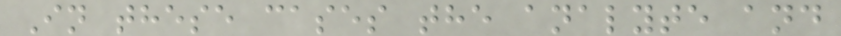In these cases the analyte and
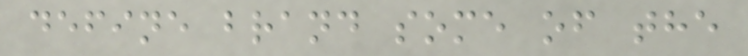define brand some of the
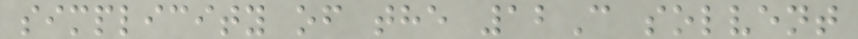simplicity of the 12C solvent
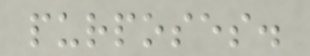purposes.
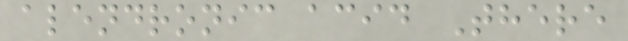alendronic acid There
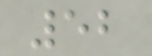52
